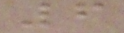6
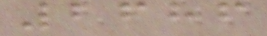2686
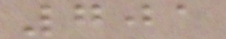701
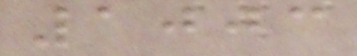1003
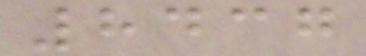8437
